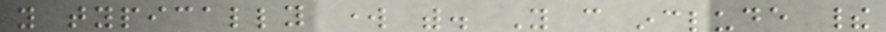you typically work with. You can include their
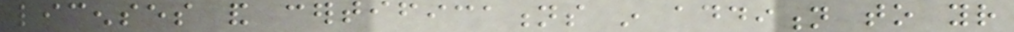licenses and certifications in addition to your
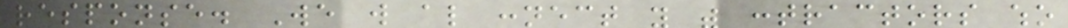response. We will also connect you with contractors who
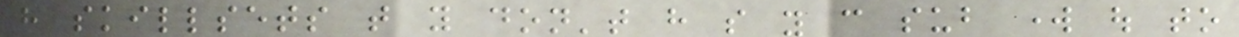have skillsets that you don't have so you can sub work out to
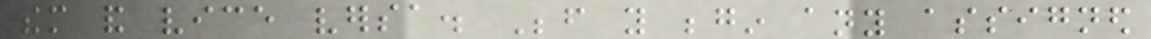them and vice versa. Before you begin any assigned
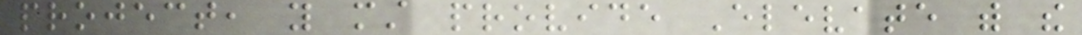project, you must provide Elevate with the
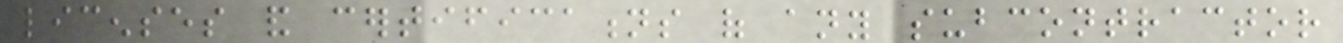licenses and certifications of any subcontractor
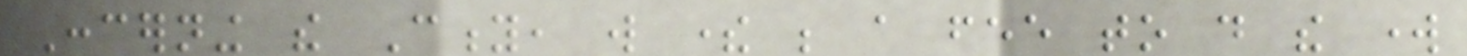Concerning the City, will there be a fee to do the work
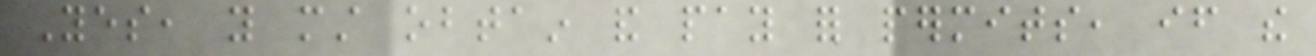Yes, you must obtain and pay for permits, if the
